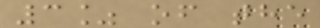3% of the
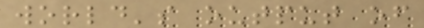world's output of
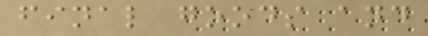final goods and
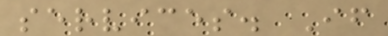services. If
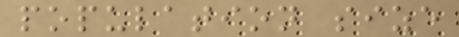population size
